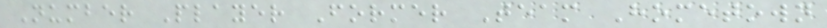Number Player Former Team Hometown
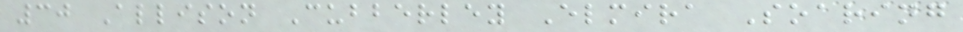30 Allison Cubberley Elmira Soaring
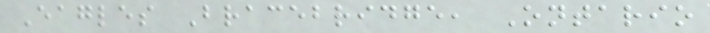Eagles Bracebridge, Ontario
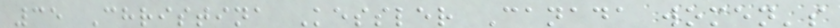35 Christina Kessler Canada women's
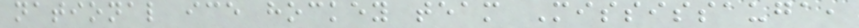national ice hockey team Mississauga,
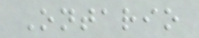Ontario
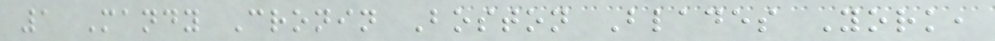1 Mandy Cronin Boston Blades York,
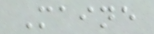Maine
